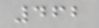462
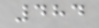484
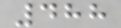488
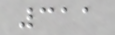311
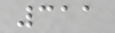311
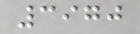3970
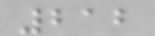212
